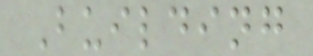Building
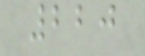220
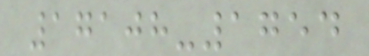17108-1754
